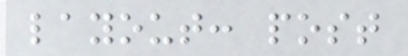layout: post
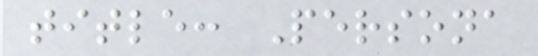title: Persona
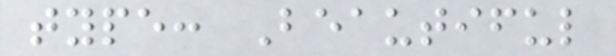type: Beautiful
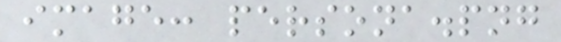image: persona.png
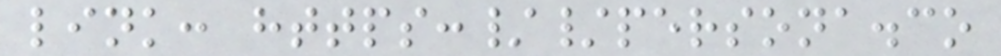link: https://persona.co
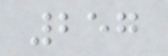257
